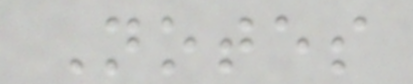Notes
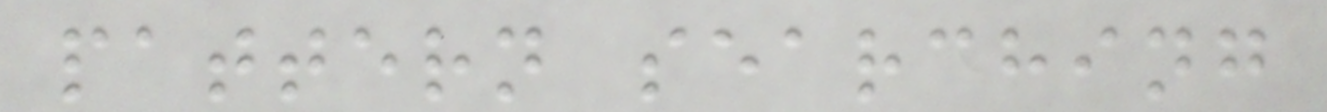pattern searching
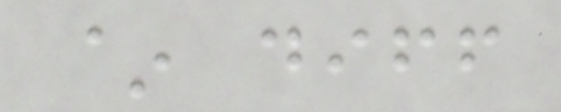~ diff
